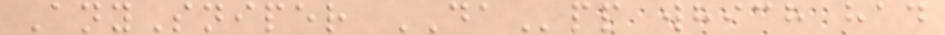AnySniper DApp which had
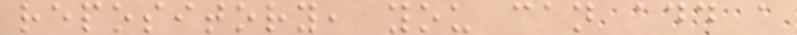repository, you can add a
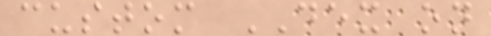custom DEX on
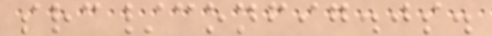src/config.js.
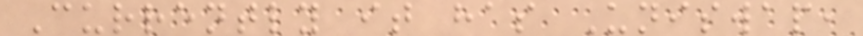Currently it has Uniswap,
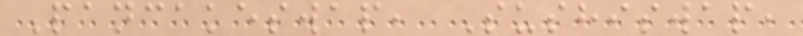Pancakeswap, Sushiswap,
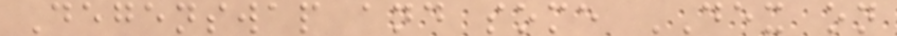Degenswap and some DEX on
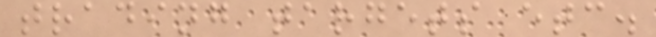trading targets etc.
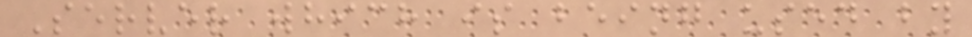Server which is being used by
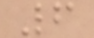6
